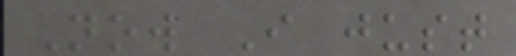Now I just
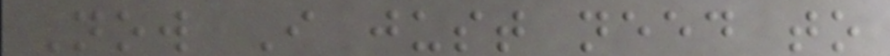Now I just need to
